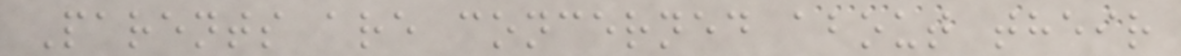Parents are concerned about their
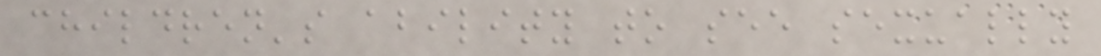children's ability to see sexually
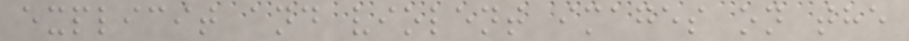explicit and violent images on the
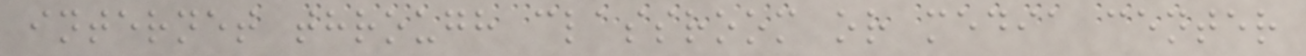internet through classroom or media center
